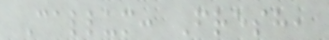Callum: Fresh,
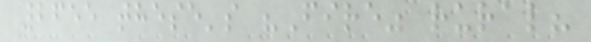2655 these's "Fire" rural?
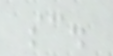sc.
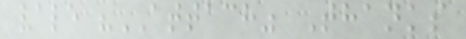vale "ATTACH" Thanks
